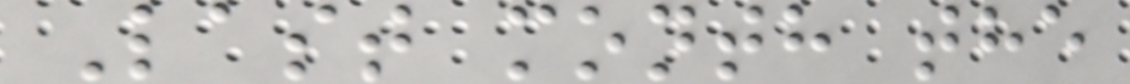Last month the
